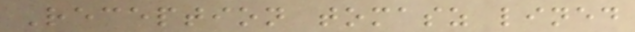Reception tomasz lined
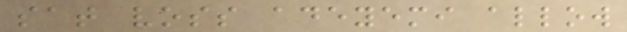sat voss adeyemi allow
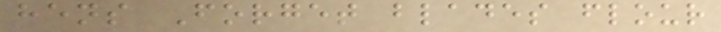hens Forget blades flour
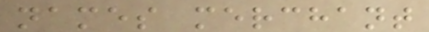names merchant
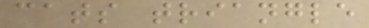cats triangle
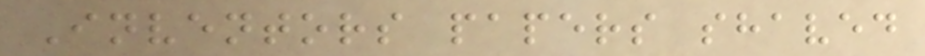Inventors papers shaved
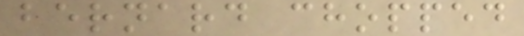bernard chopped
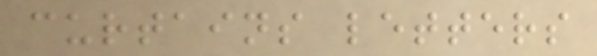curtains letters
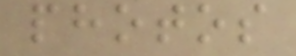photos
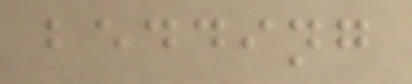bedding
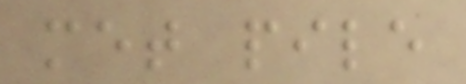met pile
